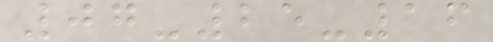07-25-16
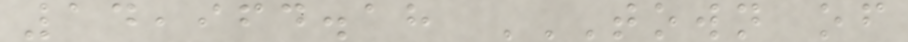14,964.18 TOWN OF
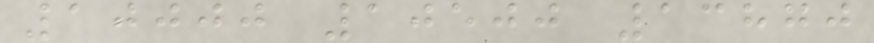10000 10500 13870
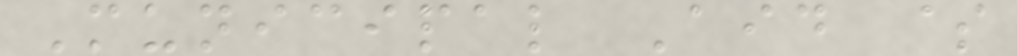Municipal Aid $
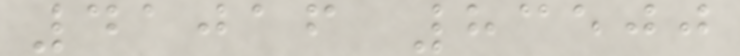41016 83500
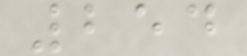254
